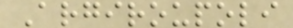Argiroupoli
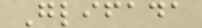Glifada
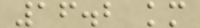16.2 km
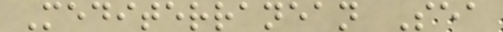Mediterranean Sea
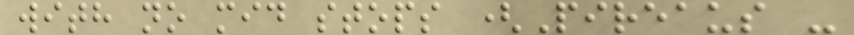with no mid stops (Pireaus -
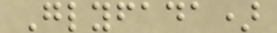Glyfada)
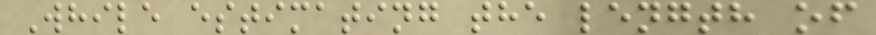While estimating the length of
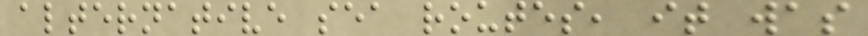alternative sea routes, it was
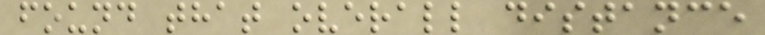found that overall distance
